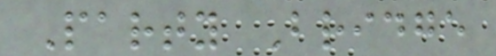Party Bridge
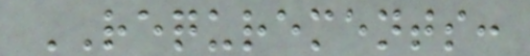REQUREMENTS:
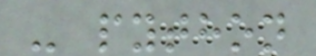- python
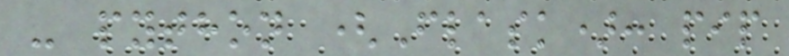- python (Flask): pip
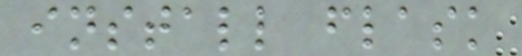install flask
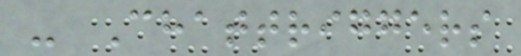- Chattriggers
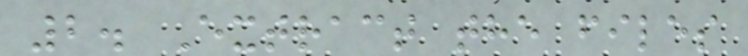2. Extract the files
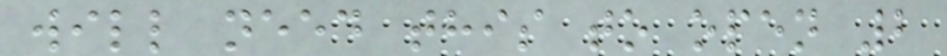will need this to open 2
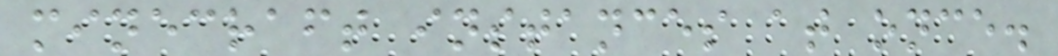minecraft instances at once.
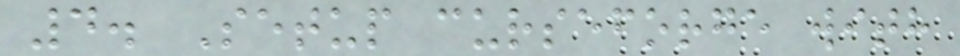4. Setup curseforge with
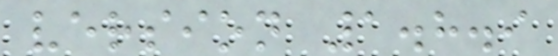version 1.8.9
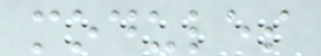modules
